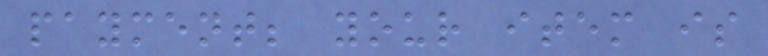payment; your item is
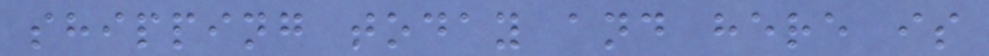shipping today and here is
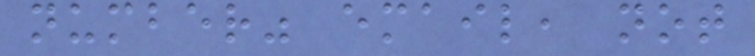number" email, not
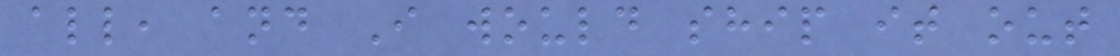all, and I would ship it out
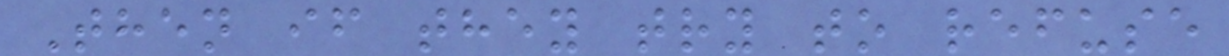Then if they try to refuse
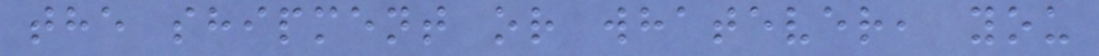the shipment or whatever, you
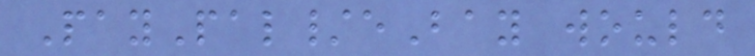PayPal/eBay would
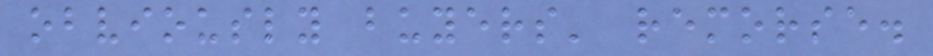obviously buyers' remorse.
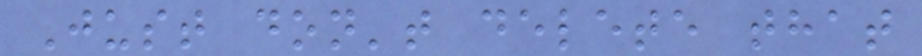Just don't delete that
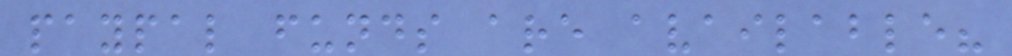paypal funds are available?
